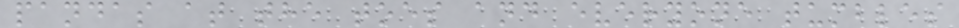pandas at the toes and everyone tumbles
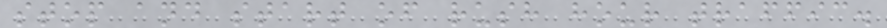stop and start of rush hour traffic.
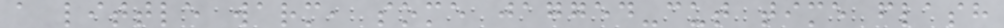a little warm, some jagged-cut time flash
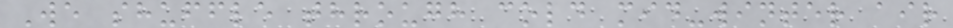We shuffle through cold mid-winter air
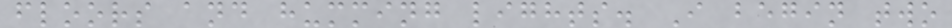floors and humming lights. I begin two
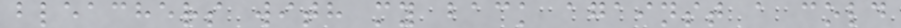bleachers with my back against a cold
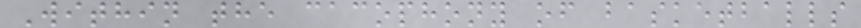Within the cacophony of basketballs
